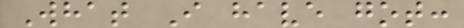What I have got:
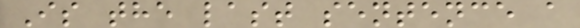Is the last sentence a
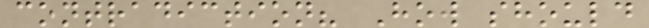contradiction? How should
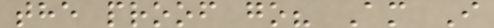the proof go? Am I
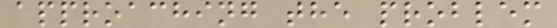approaching the problem
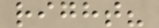right?
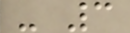- 3
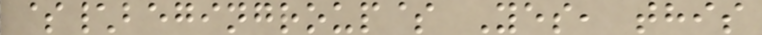$\begingroup$ Yes, this
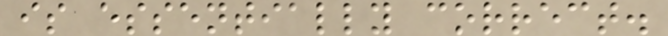is essentially correct.
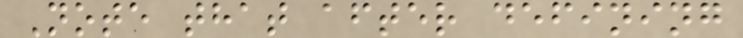Note that after defining
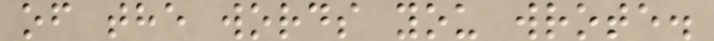of the words you wrote.
